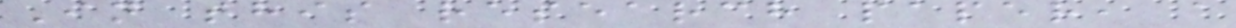In this research paper, a
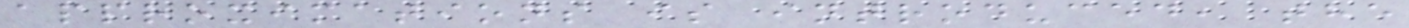approximations is introduced, the
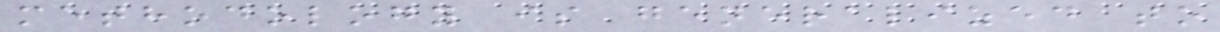methodology is generalized to
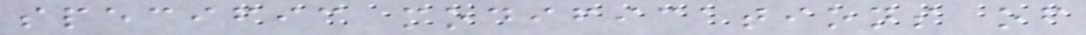specific modifications of
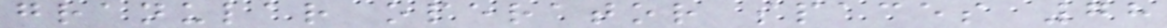granular operator spaces 78
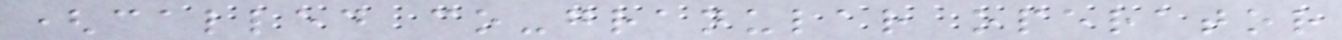(called co-granular operator
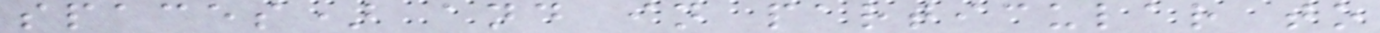spaces) and in particular to
